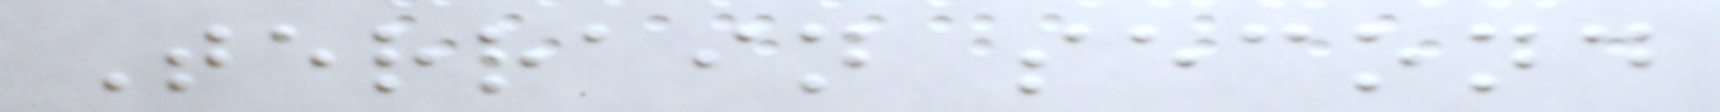Terrain second
